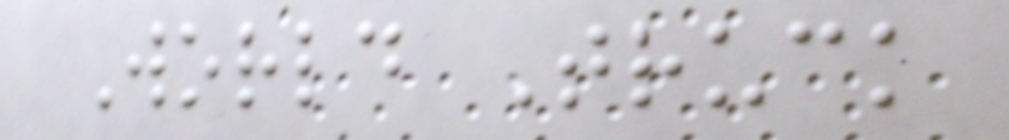World Truck
